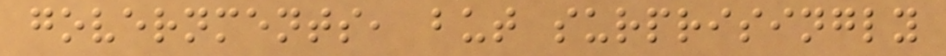governments, but surprisingly
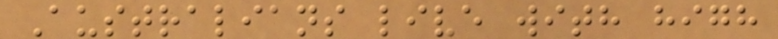Australians live with high
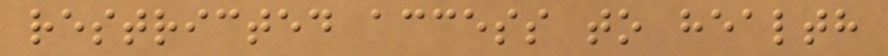restricted access to health
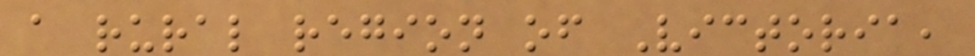a rural region of Victoria,
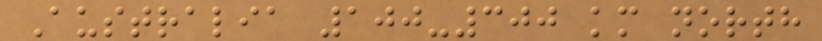Australia 100-300 km north
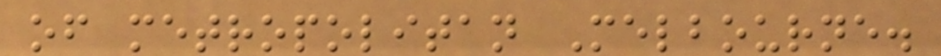of metropolitan Melbourne.
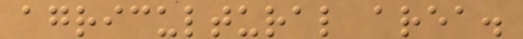agricultural area.
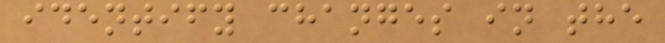identify changes in the
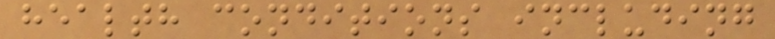health conditions including
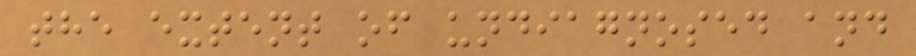the extent of undiagnosed and
